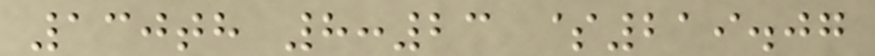130th 8:23 $219.07
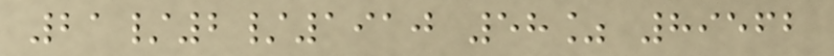21/2/1910 58% 89562
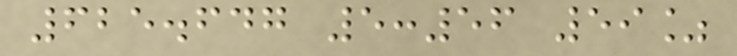625.647 5:56 59%
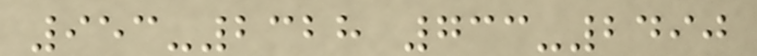953-2328 733-2490
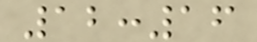12:16
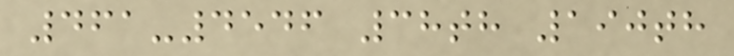461-4546 38th 190th
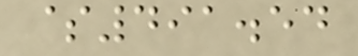$491.54
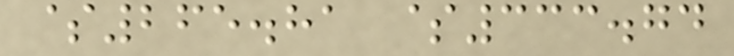$265.81 $333.74
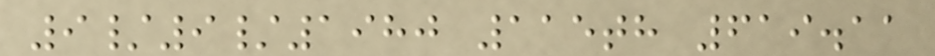9/9/1980 115th 619.11
